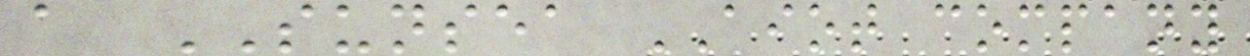a SUNSEA AIOT company
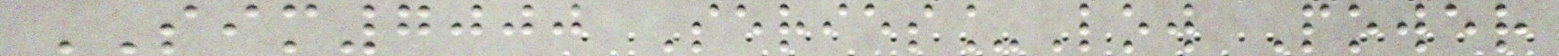SIM7000 Series_Low Power
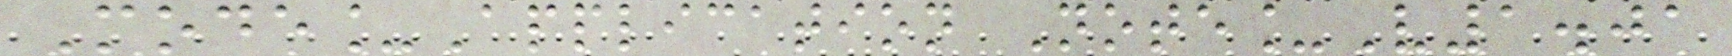Mode_Application Note_V1.01
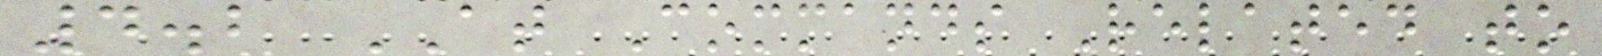4.2 AT Commands Related to
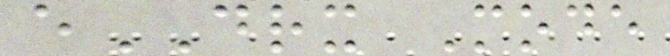eDRX Mode
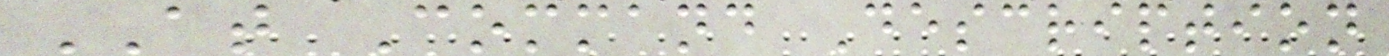AT Command Description
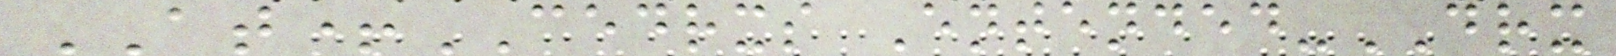AT+CEDRXS Entended-DRX
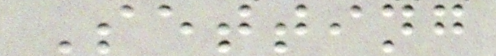Setting
